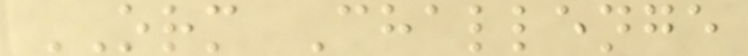ORM Challenge
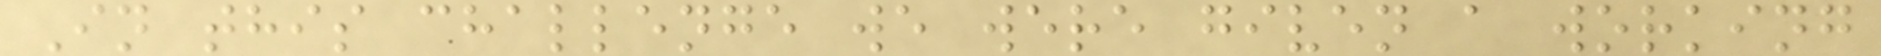In this challenge we were given a working
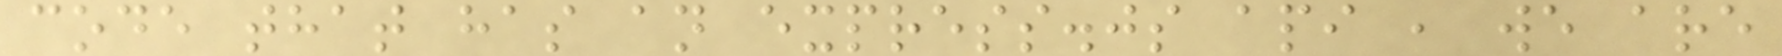code that has an express.js api , we are
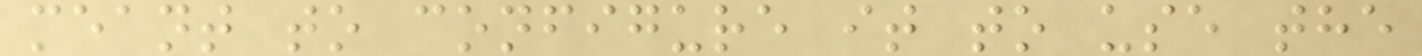meant to configure it to use the
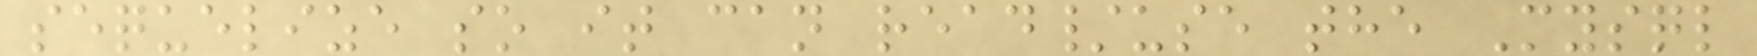sequelize so it can read/use the Mysql
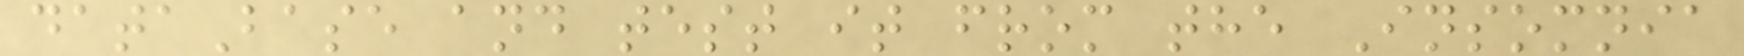dataBase and test it from the Insomnia
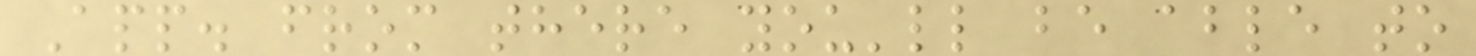App. from there you'll be able to
